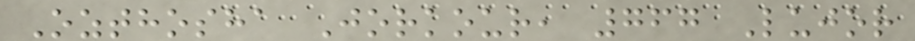Ozthosha Jorkour, 767 Lujor
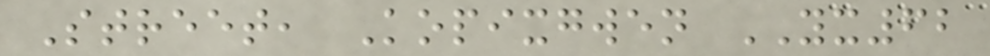Street, Kopixgwen YX62
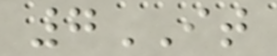7IT
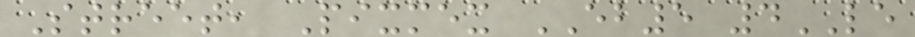Street, Pixmex EB5 4LE
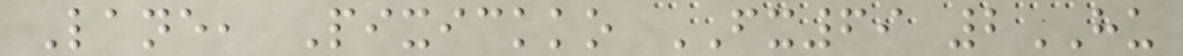Lane, Pixickko FX69 2HU
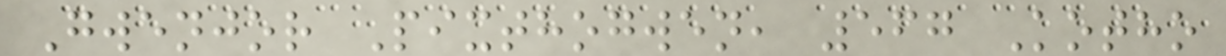Gwenjor Pixthogwen, 567 Kotho
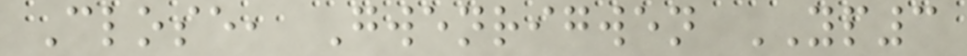Close, Gwenrigwen YP3
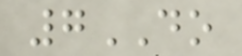7DO
